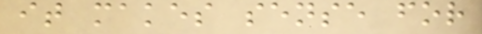it makes sense for
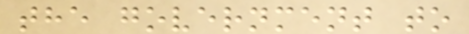the government to
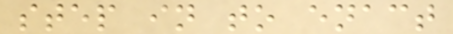step in to enact
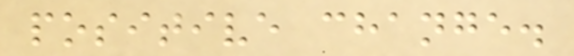positive change.
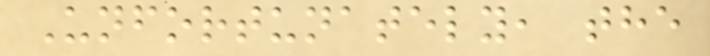Unfortunately, the
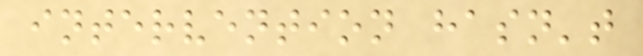intervention hasn't
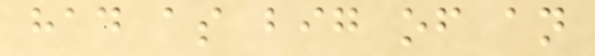had as big of an
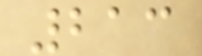213
